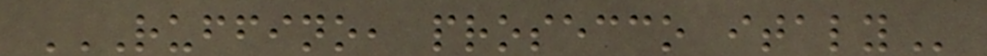RUFFINO, PROSECCO ITALY
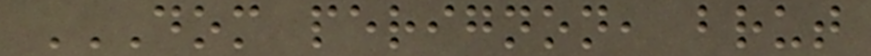DOM PERIGNON, BRUT
